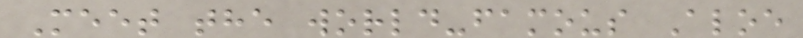Meet the world-famous Aloe
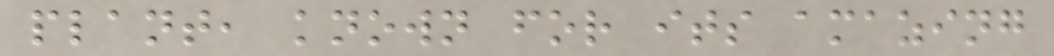plant, known for its amazing
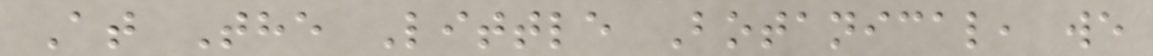At The Little Botanical, we
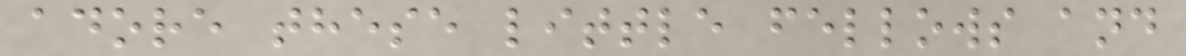adore these little fellows and
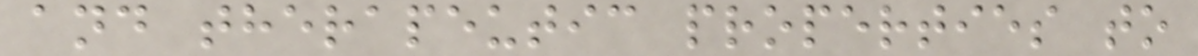and therapeutic properties to
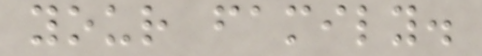your family.
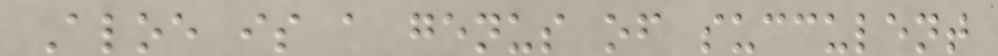Aloe is a genus of succulent
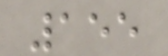155
